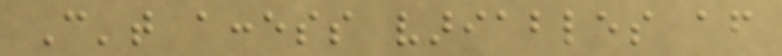Can't access variables after
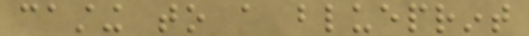casting to a blueprint
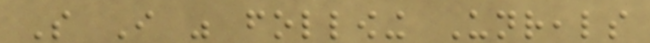So I was following Unreals
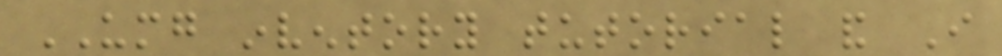UMG inventory tutorial and I
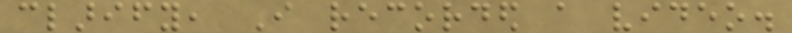clarify, I recorded a video.
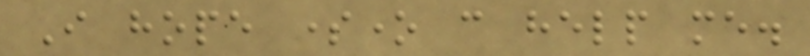I hope someone can help me.
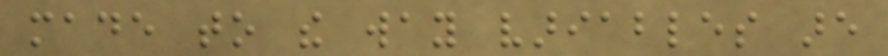made to the way variables are
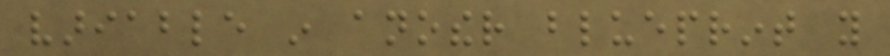variable in another blueprint you
